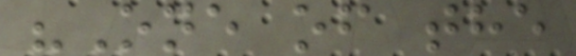"One of the
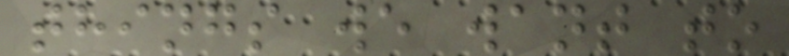things we want to
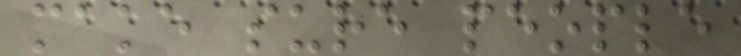make sure people
